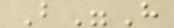B"H
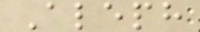Aleph
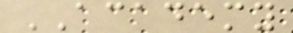ACADEMY
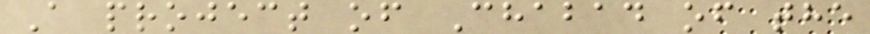A project of Chabad of the
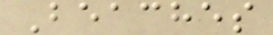Beaches
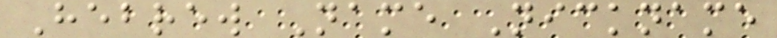Hebrew Name Nickname
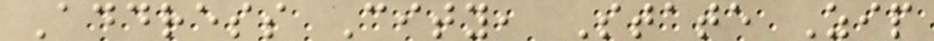Address City, State Zip
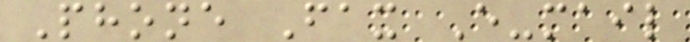Phone Fax E-mail
